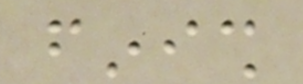finish
